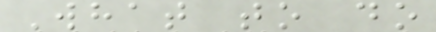What to do
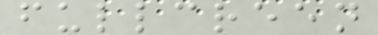fullcreen
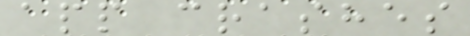app crashes
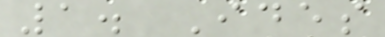1. Ides
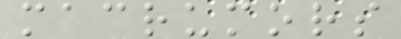macrumors
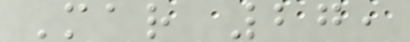Mar 27,
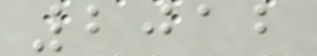2012
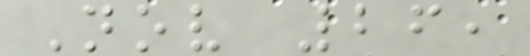Nov 26,
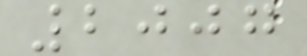2007
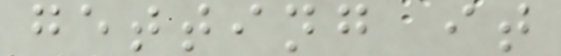getting it
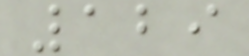129
